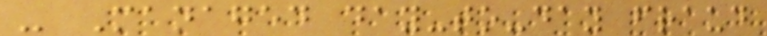- Managed day-to-day fraud
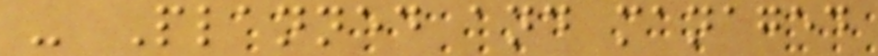- Planned and managed
